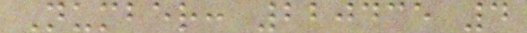Number: 220435 4
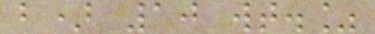b) 10 wt.%
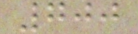700
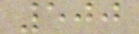500
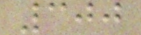300
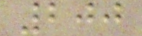200
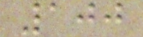100
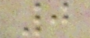0
